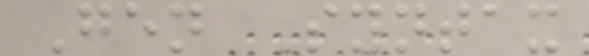Gen Syntax
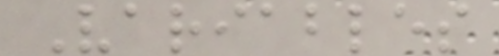Variables
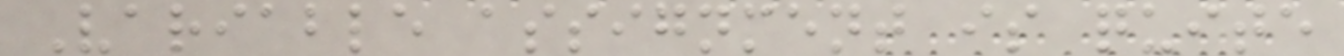Variable assignment is quite
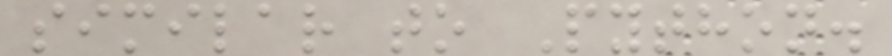similar to Python.
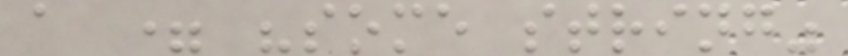a = "some string"
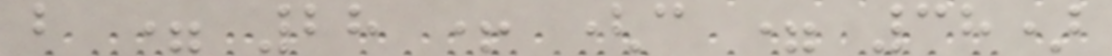b = 28 + (c = 38)
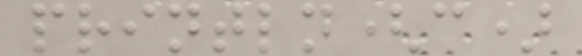println(c)
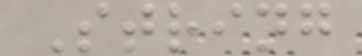String
